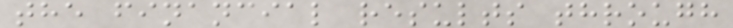the financial results through
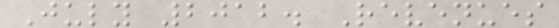July 2012. Revenues
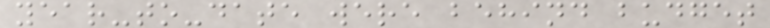year-to-date were behind budget
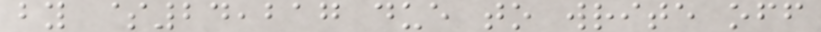by $24,217 due to write off
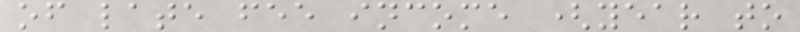of late fee income (year to
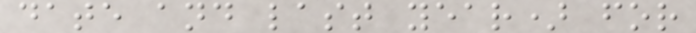date and last year) for
